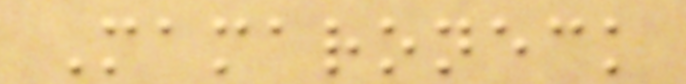Mamaroneck
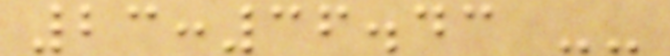23:36.43 --
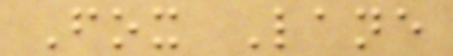Fox Lane
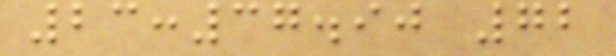23:37.90 72
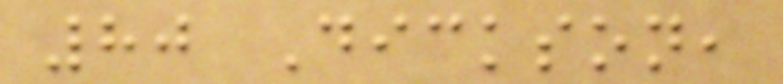80 Dickson,
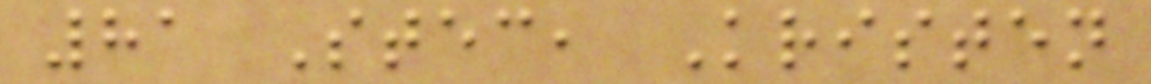81 Stec, Kristen
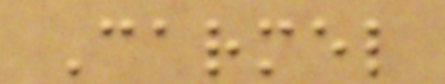Carmel
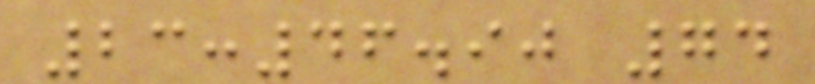23:46.90 74
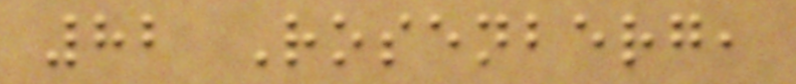82 Rosenberg,
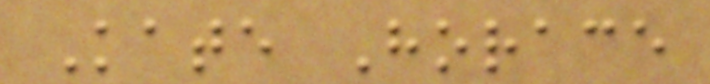Kate Horace
